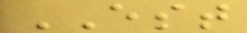EST
